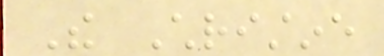The Christine
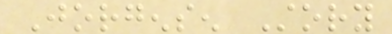Jorgensen Story
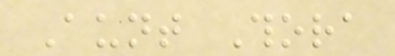Aunt Thora
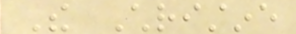The Christine
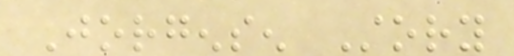Jorgensen Story
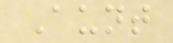Aunt
